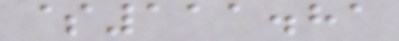$111.81
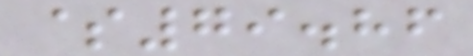$79.86
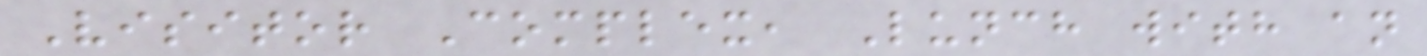Visitor Complex, Lunch with an
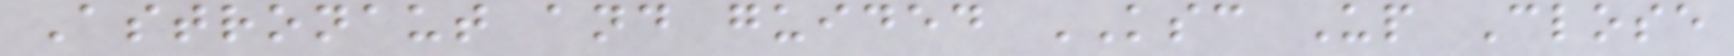Astronaut and guided KSC Up Close
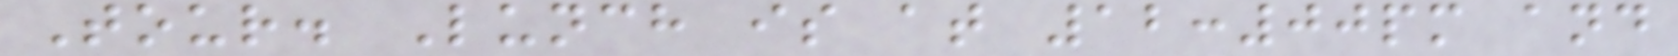Tour. Lunch is at 12:00pm and
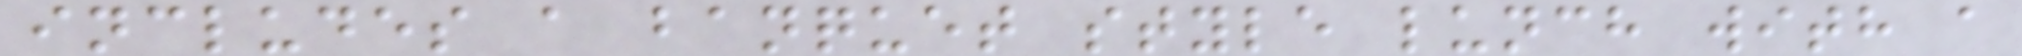includes a banquet style lunch with a
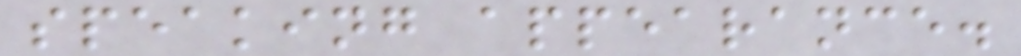speaking appearance.
